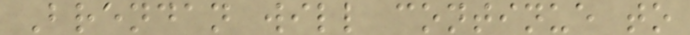Brendan will continue to
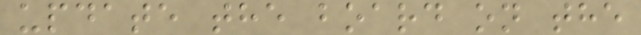update the board on the
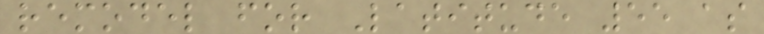remodel for Latitude 55 as
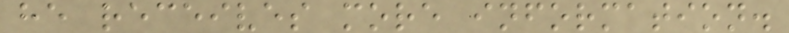he receives more information.
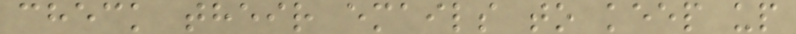check their emails to keep up
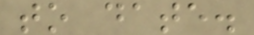to date.
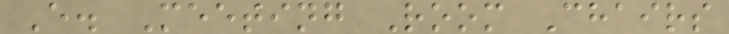E. Meeting Room Chairs
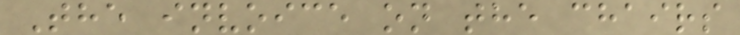The invoice on the chairs
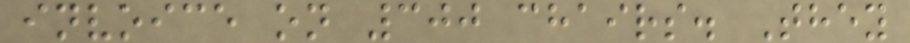invoice on 300 chairs. They
